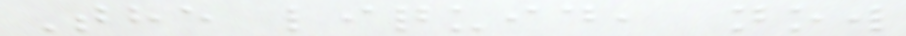The liquid, now
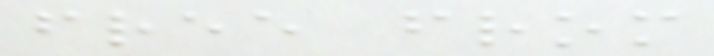free from
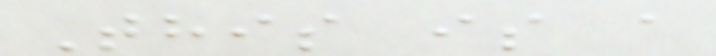This is a
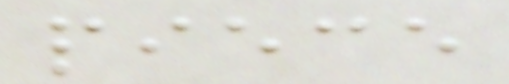piece
